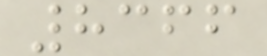8366
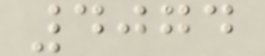4074
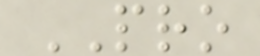PRO
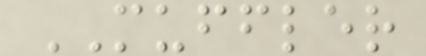MUFFLER
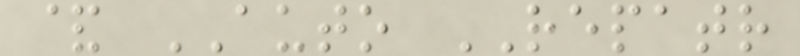& AUTO REPATR
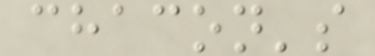chacon's
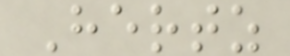Hertz
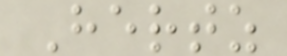Hertz
